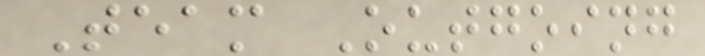Team Outgoing
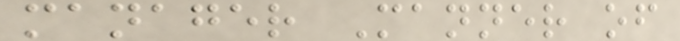manager Manner of
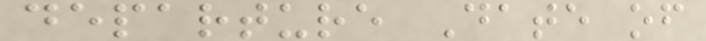departure Date of
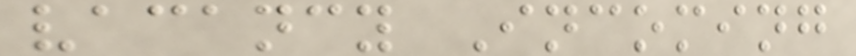vacancy Incoming
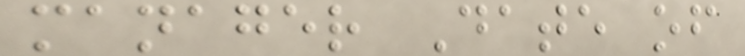manager Date of
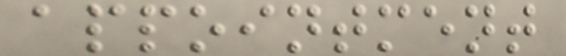appointment
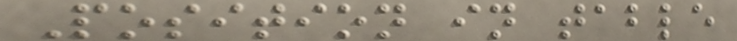Position in table
